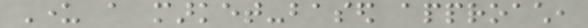Under a market-based approach,
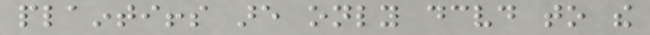plaintiffs are only deceived to the
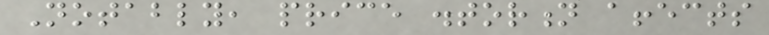Notably, price distortion affects
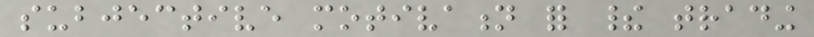subjective motivation for their trading
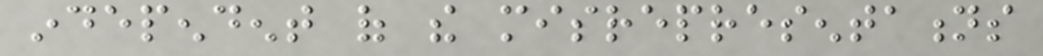independent of the misrepresentations
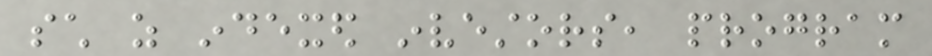such as indexed investors, program
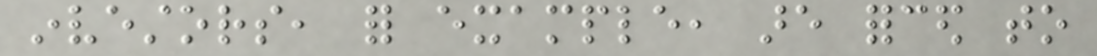investors, for example, are forced to
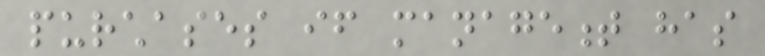purchases if management has
